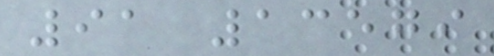91 13579
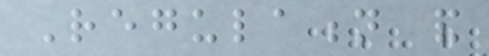Regulation and
